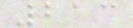213
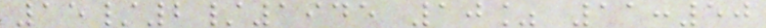15/2/1945 10% 11:50
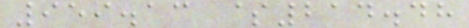959.13 $214.48
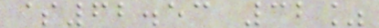$62.53 32%
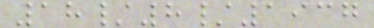18/8/1937
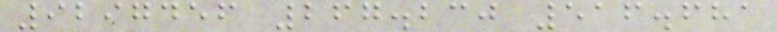9297456 267.230 516.681
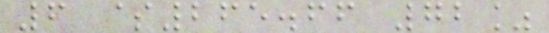6 $265.66 72%
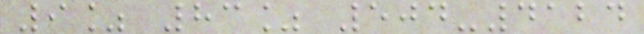9% 83% 504-4124
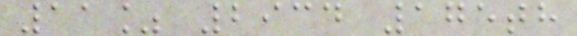11% 2934 175th
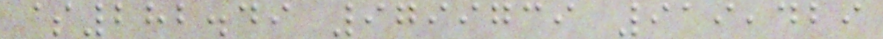$282.49 9799739 919,429
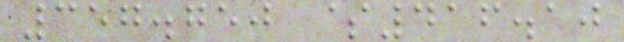357.750 $416.10
